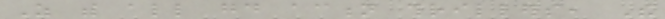As with all good action thrillers, The
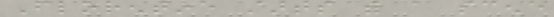Florentine starts with a scene
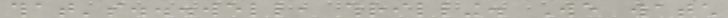that's...well, thrilling. We watch
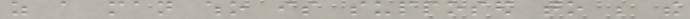as a man who is supposed to be the
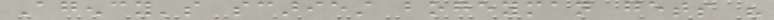Agency's scariest bogeyman gets his
